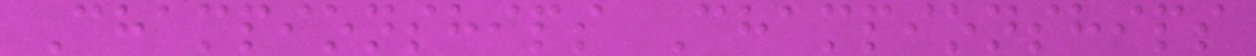Championships Championships
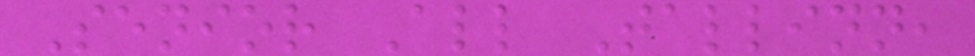Senior All Tallinn,
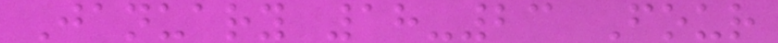January 18-23 Four
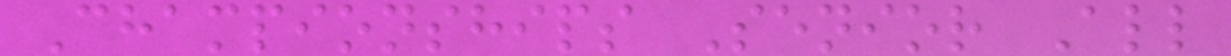Championships Senior All
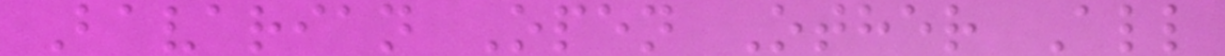Bavarian Open Other All
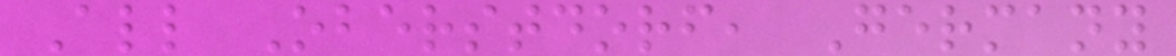All Oberstdorf, Germany
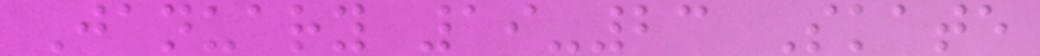January 19-23 Skate
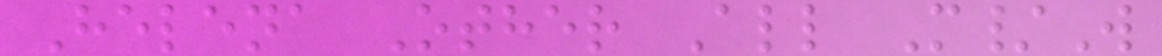Helena Other All M/W
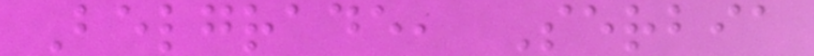Belgrade, Serbia
